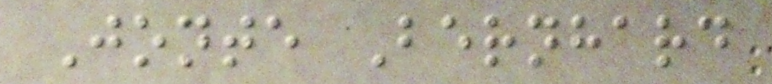Jonte Bernhard
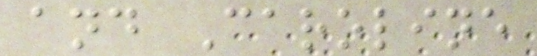and Caroline
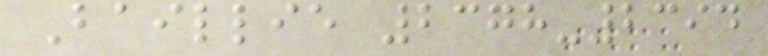Baillie 2378-2394
